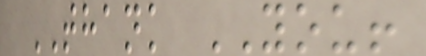THANK YOU!
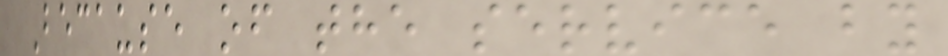Because of the service by
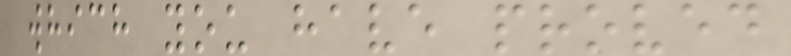which you have proved
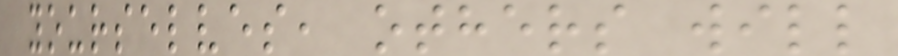yourselves, others will
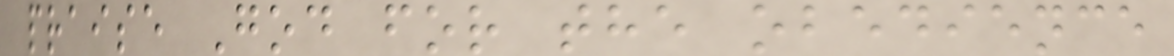praise God for the obedience
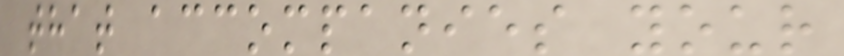that accompanies your
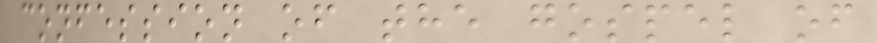confession of the gospel of
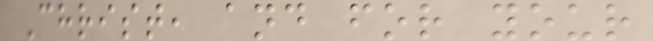Christ, and for your
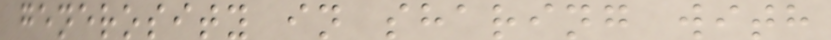generosity in sharing with
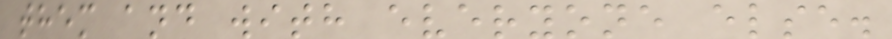them and with everyone else.
